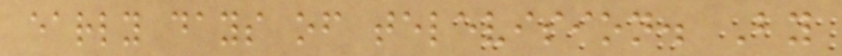early days of television. By
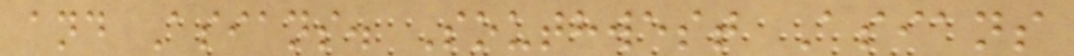and Asians. Southwest Asians
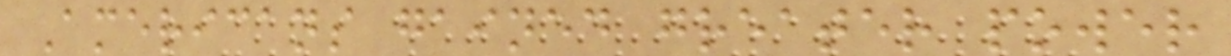Americans gained greater power
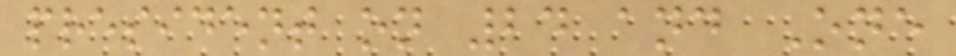president on 24 and One
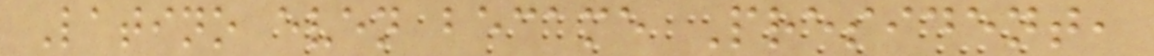Latino even became President,
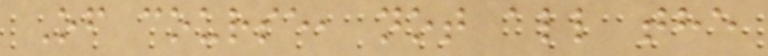Of course, not all the
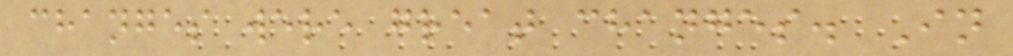changes were great changes. In
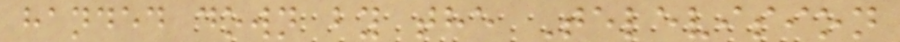handed down by the Television
